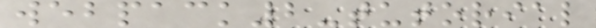webpack2-tutorial
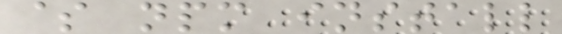$ npm install
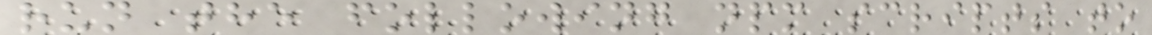run the following npm scripts to
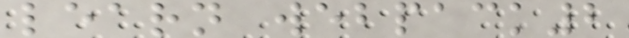learn webpack2
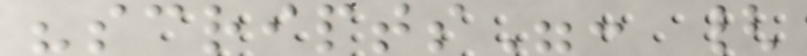"scripts": {
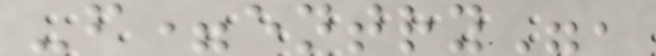-f=entry",
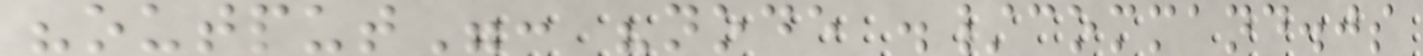"output": "node ./command.js
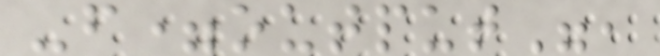-f=output",
